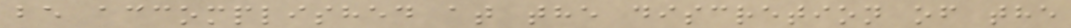be accomplished at the discretion of the
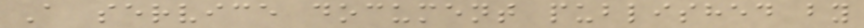A service document published by
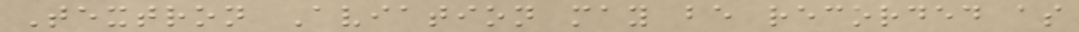Textron Aviation may be recorded as
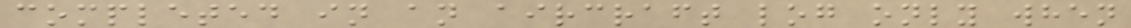completed in an aircraft log only when
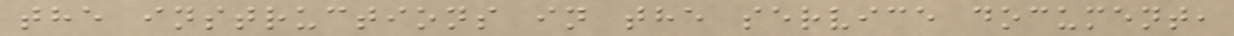the instructions in the service document,
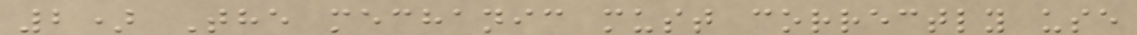2) The mechanic must correctly use
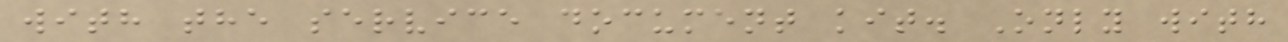with the service document kit. Only with
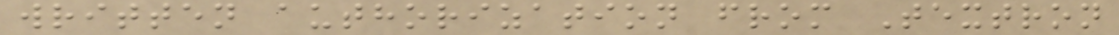written authorization from Textron
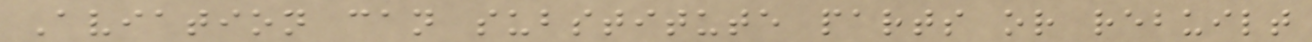Aviation can substitute parts or rebuilt
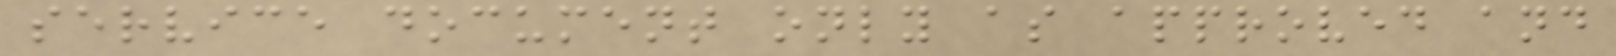service document only as approved and
